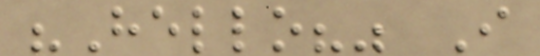"Hello?" I
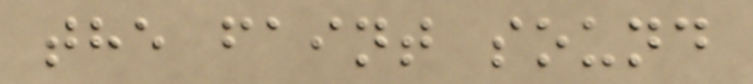the faint sound
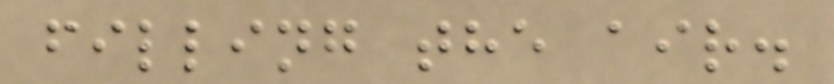filling the air.
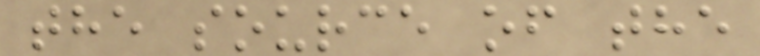the source of the
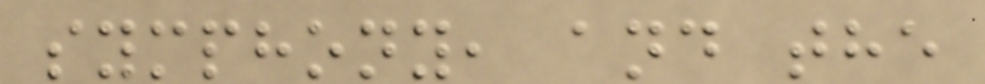symphony, and the
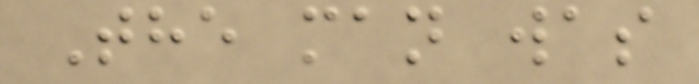The man was
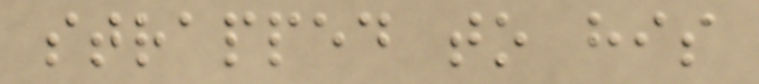strapped to his
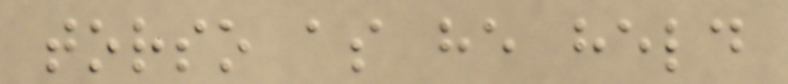torso as he held
